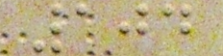104
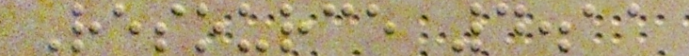Resource 4.11
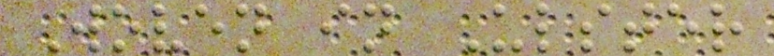Woven in Ulster
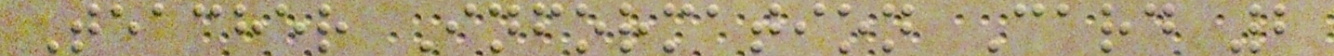Teacher Information Card 2
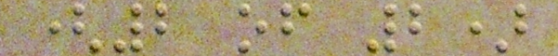(2 of 2)
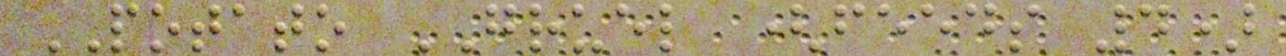POTATO GRUEL (feeds 4)
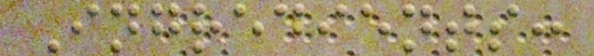Ingredients:
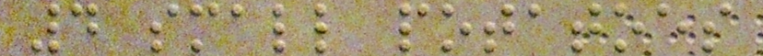4 small potatoes
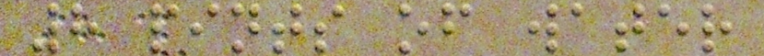8 pints of water
